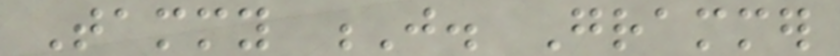Tammy J. Grammer
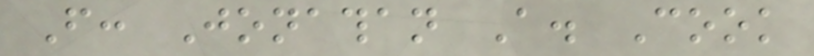From: Jonathan A. Cook
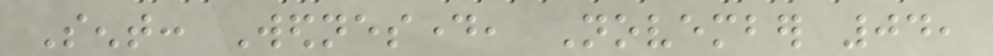Sent: Wednesday, November 04,
